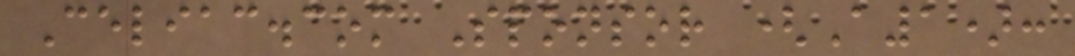Celiac.com Sponsor (A1):
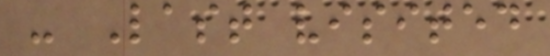- Last visited
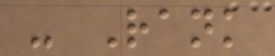- Rank
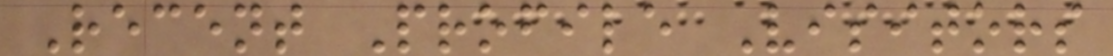Recent Profile Visitors
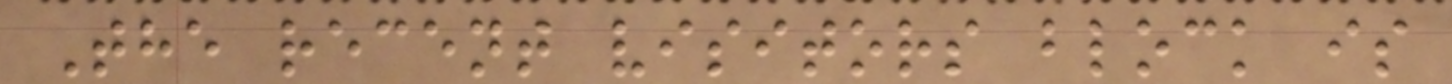The recent visitors block is
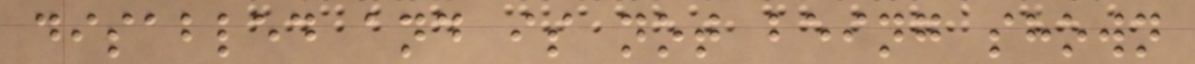disabled and is not being shown
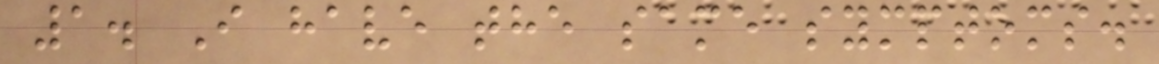1. I have the same symptoms.
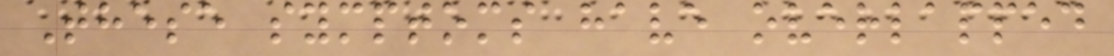These symptoms have overlapped
